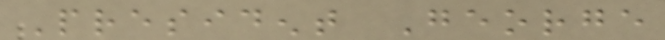President George
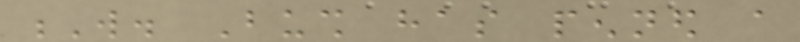W. Bush has penned a
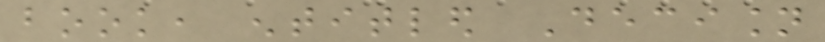book, entitled Decision
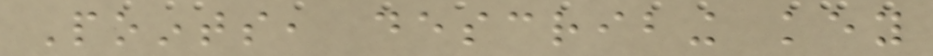Points, describing key
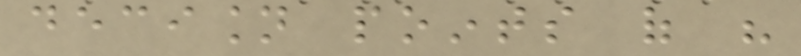decision points of his
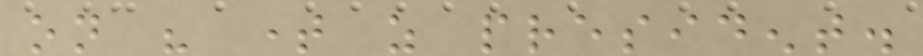on his time as president.
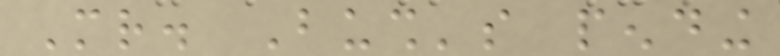Mr. Bush's pending
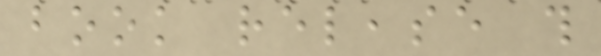book release this
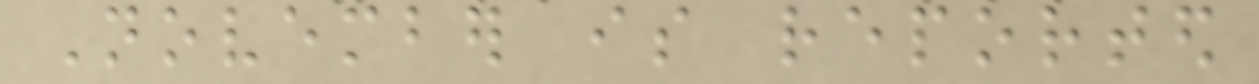November is reported
